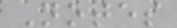Notes
